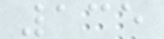135
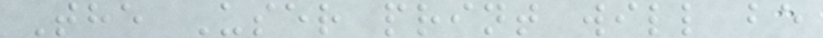The User print will be
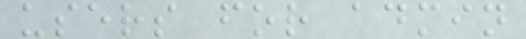users for admin
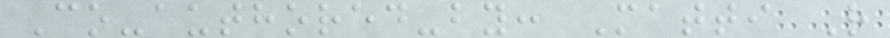Co-authored-by: Matti R
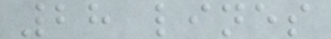28 lines
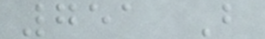751 B
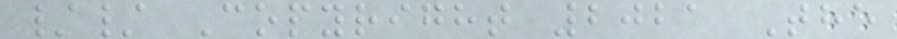// Copyright 2021 The
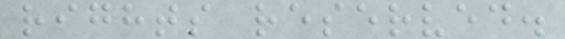rights reserved.
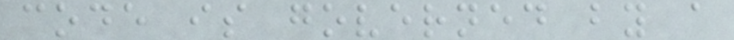code is governed by a
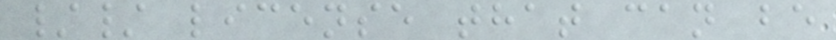// license that can be
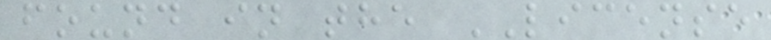found in the LICENSE
